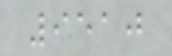9510
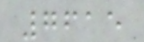7615
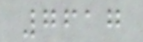7617
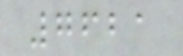7621
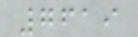7619
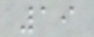19
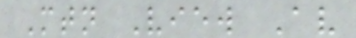Mtn View Av
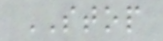STOP
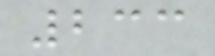233
